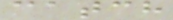catch
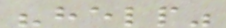"help"
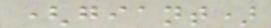(giant)
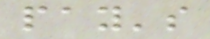pay's
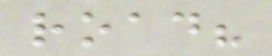road?
